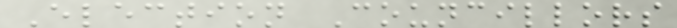Election Councillors
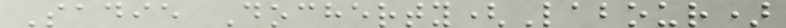Sadie Docherty(Labour)
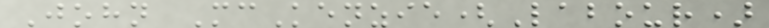John McKenzie(Labour)
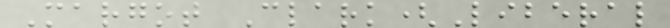Margot Clark(Liberal
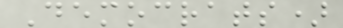Democrats)
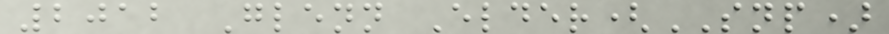2012 Glenn Elder(SNP)
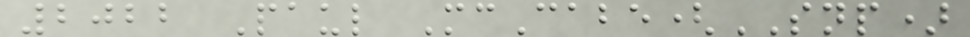2022 Paul McCabe(SNP)
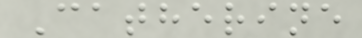Catherine
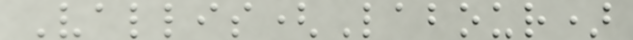Vallis(Labour)
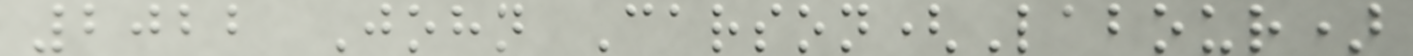2022 John Carson(Labour)
